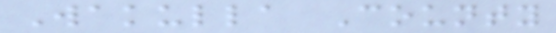Wakulla County
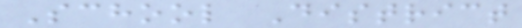School District
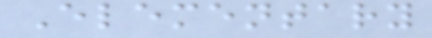Elementary
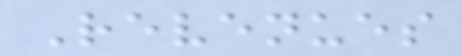Revenues
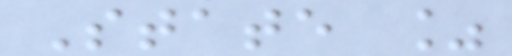State %
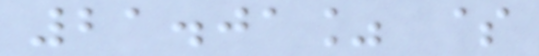21.01% $
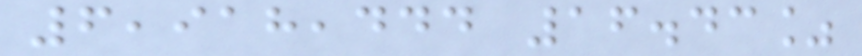6,918,444 16.43%
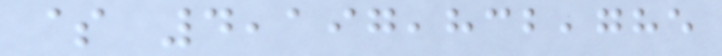$ 4,197,832,785
